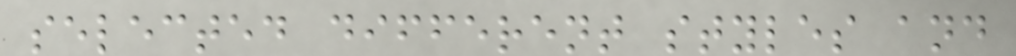selected different styles and
